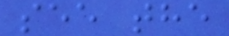see the
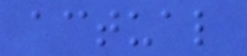actual
